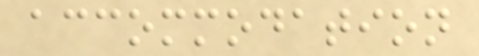accommodation
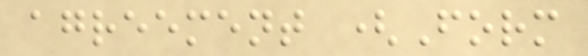agreement (Form
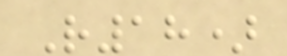R18)
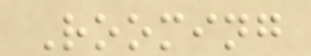Rooming
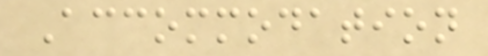Accommodation
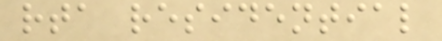rta residential
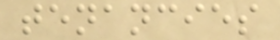tenancies
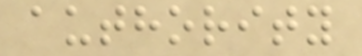authority
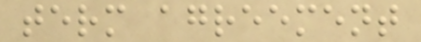term agreement
